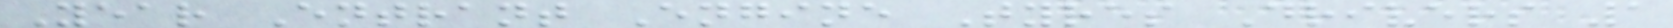Year Entrant Engine Tyres Drivers 1
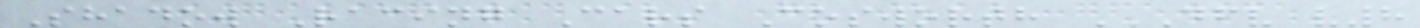Shadow Racing Cars Cosworth DFV V8
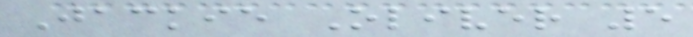Jackie Oliver 5
